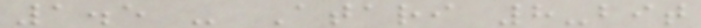1.5 - Atari 8-bit
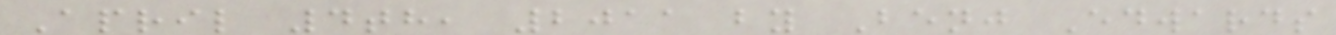April 4th, 2011 by Benj Edwards
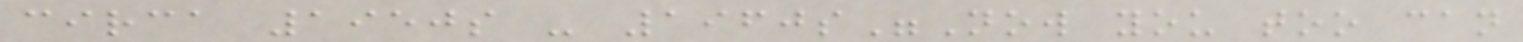circa 1950s - 1960s"Now you too can
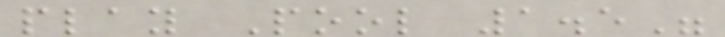play Pool 1.5"
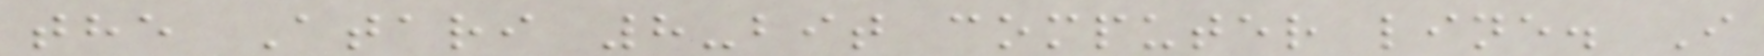the Atari 8-bit computer line. I
